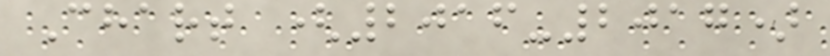Chart (2016-2017)
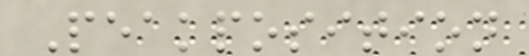Peakposition
